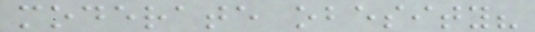moderate obesity?
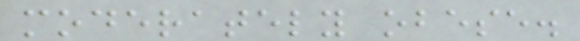moderately obese.
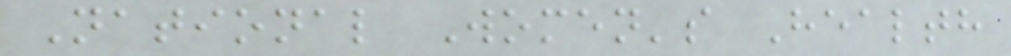National Women's Health
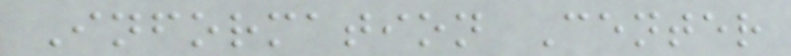Information Center
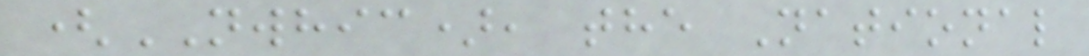(NWHIC), the National
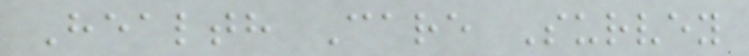Health Care Survey
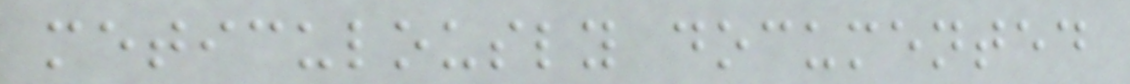meticulously documented
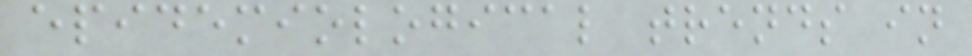epidemiological trends in
